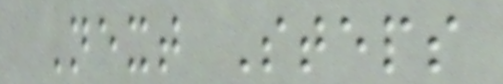Next Steps
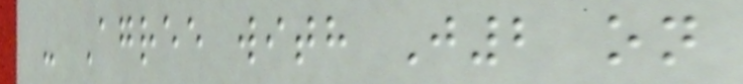- Agree with J2 on
